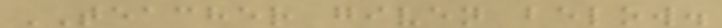TEACHER given below.
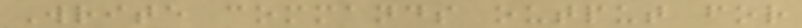Write commands output for
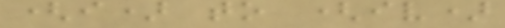(i) to (iv)
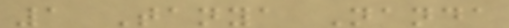1 Tanya Nanda
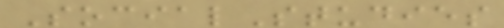SocialStudies
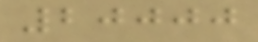20000
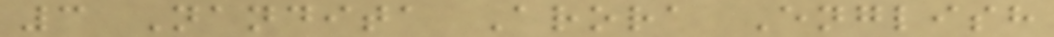3 Nandita Arora English
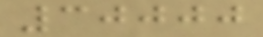30000
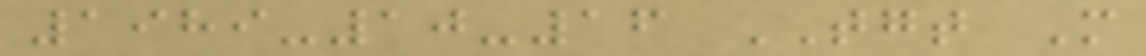1989-10-16 TGT M
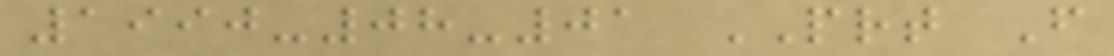1990-08-01 PRT F
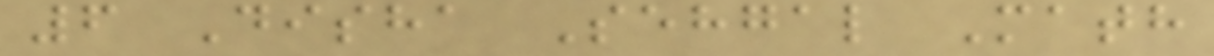6 Disha Sehgal Math
